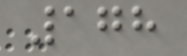178
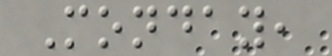Monday,
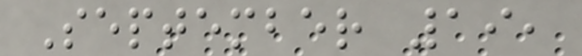September 19,
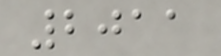2011
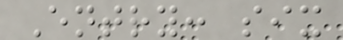Entry: six
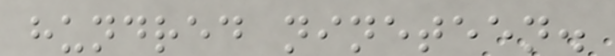hundred nineteen.
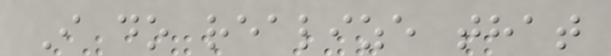I do realize that
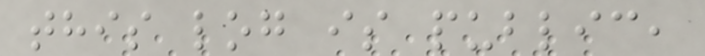this log is public,
